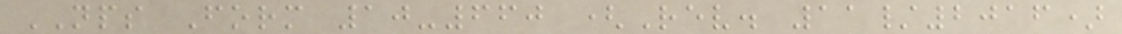NPS Form 10-660 (Rev. 11/2016)
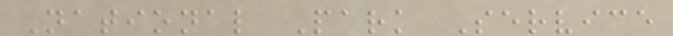National Park Service
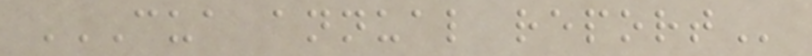CUA ANNUAL REPORT
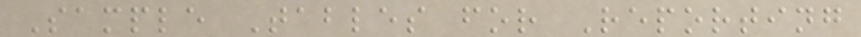Sample Tables for Reporting
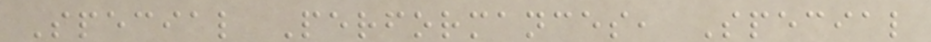Special Performances, Special
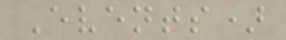Events)
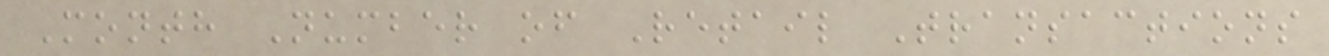Month Number of Retail Transactions
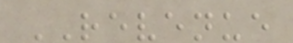REVENUE
